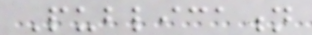Publication
